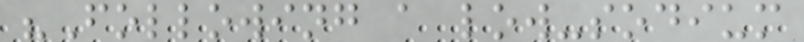"Following a low-sodium
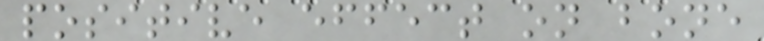positive effect on bone
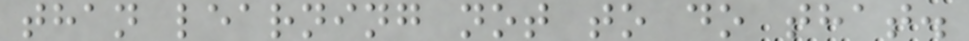than learning not to do that.
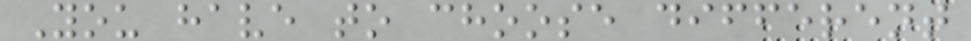You have to choose different
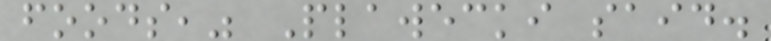foods," Plawecki said.
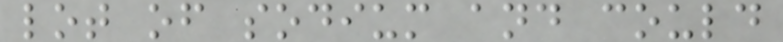lot of sodium and could
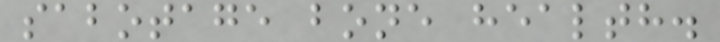sabotage bone health.
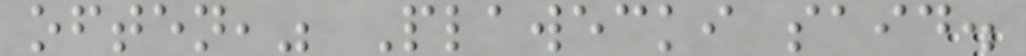often," Plawecki said.
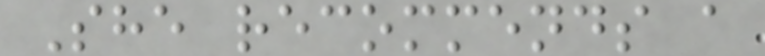She recommends a
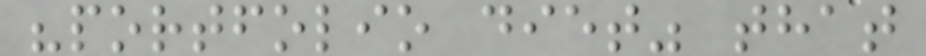"portfolio diet" that
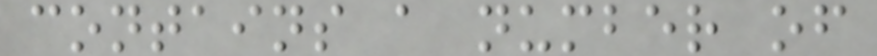contains a number of
